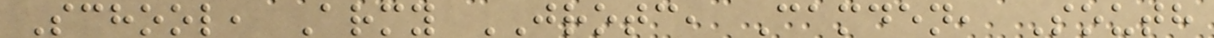School, Army JROTC, Camden, South
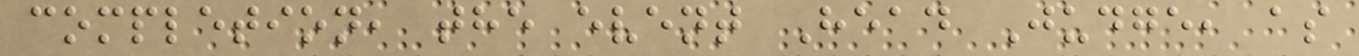completion, the event Head Judge, as
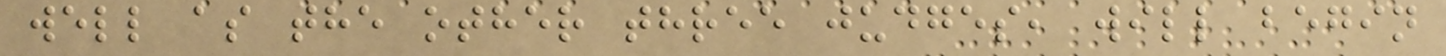well as the other three judges, will begin
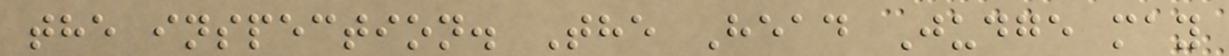the inspection. The Head Judge may
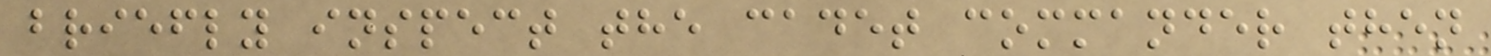briefly inspect the cadet commander then
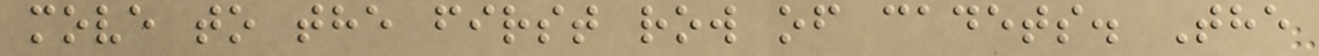move to the first row of cadets. The
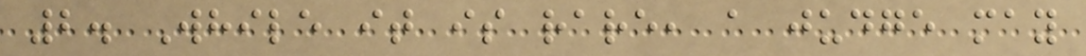2. While it is rare, a judge may
